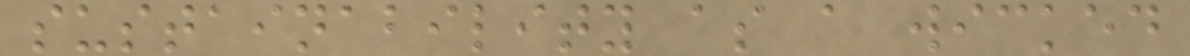sustainability as a wicked
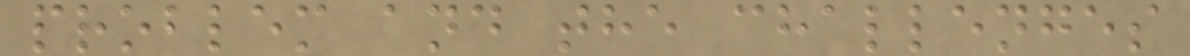problem and the challenges
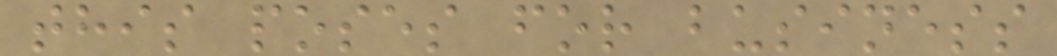this poses for business
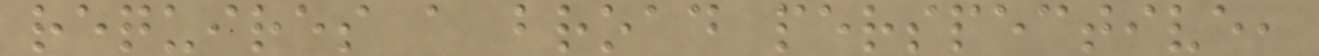requires a broad perspective,
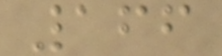166
